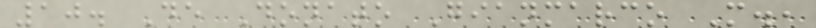10. De Donato Gianmarco M.,
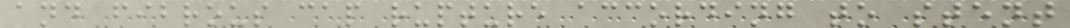and fibrous cap rupture according to stent
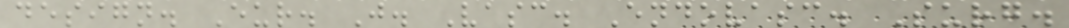design. Eur. J. Vasc. Endovasc. Surg.
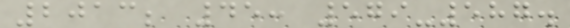2013; 45: 579-587.
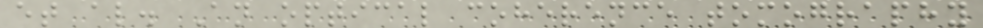et al. An optical coherence tomography
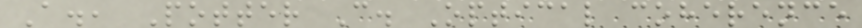A., Potter C. Optical coherence
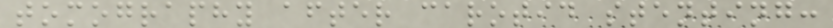tomography after carotid stenting:
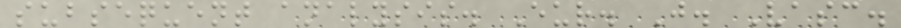subsequent analysis. Eur. J. Vasc.
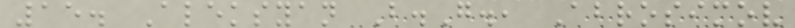15. Aleksyan B.G., Abrosimov
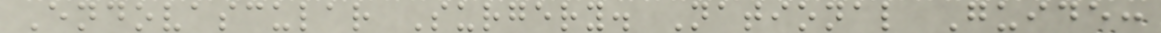Endovascular Surgery. National Guide:
